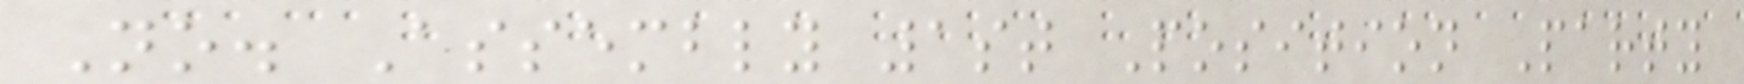No. Assembly 1st Position Party
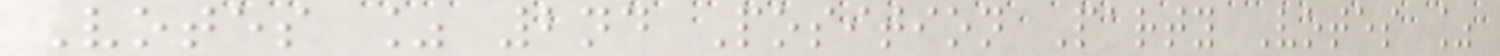Votes % 2nd Position Party Votes %
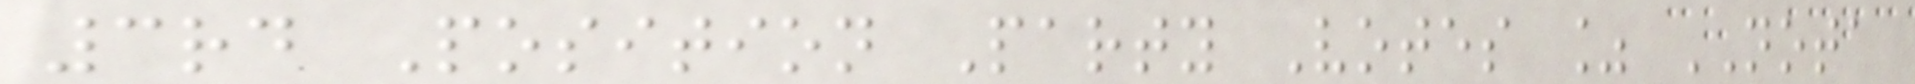3rd Position Party Votes % NOTA
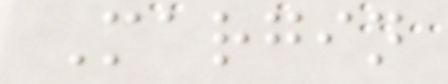Margin
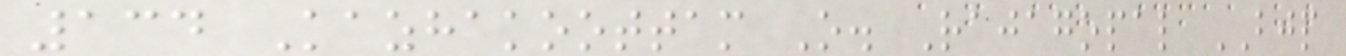134 Kazhakoottam O. Rajagopal BJP
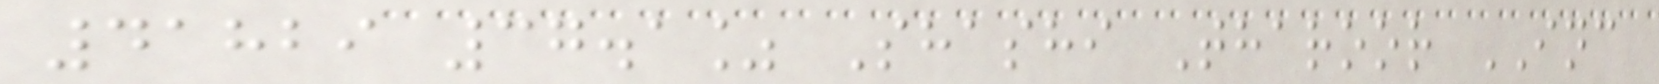41829 37.1% Shashi Tharoor INC
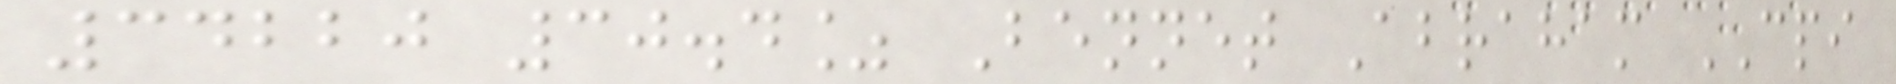34220 30.4% Bennet Abraham CPI
